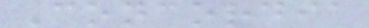Concordia
